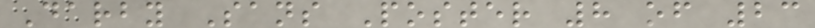Darby Sans Poster 8 of 23
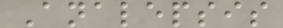Analepsis
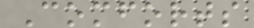Comforts
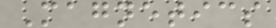Magnetics
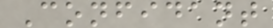Confidant
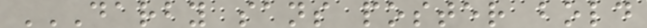DARBY SANS POSTER BOLD
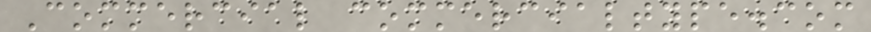Commercial commercialtype.com
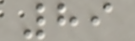89
